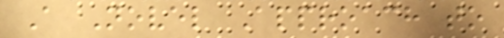A Novel Approach to
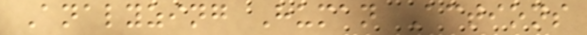Analyzing Human Actions
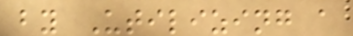by Utilizing a
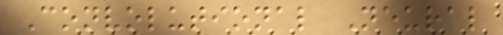Convolutional Neural
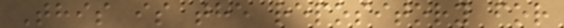This is the repository for
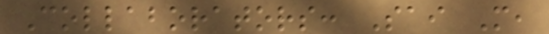Collaborators: Sai M,
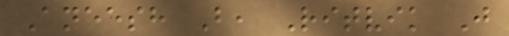Aneesh B, Ritvik J
